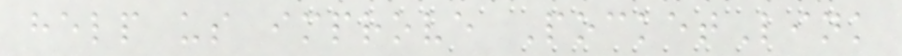help us improve PocketLink
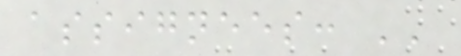assignees: ''
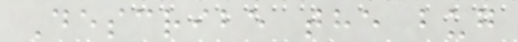Describe the bug
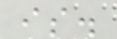is.
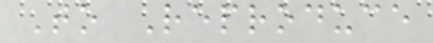To Reproduce
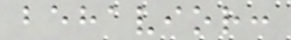behavior:
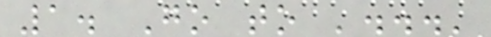1. Go to '...'
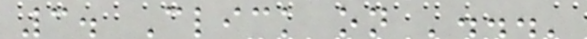3. Click on '...'
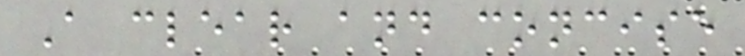A clear and concise
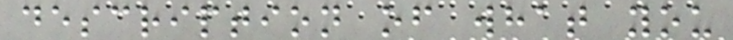description of what you
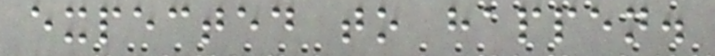expected to happen.
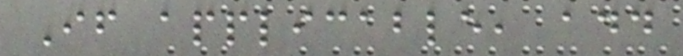If applicable, add
